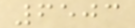6503
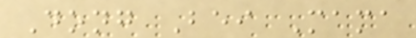Dong Bei Mama
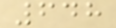648
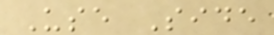Use Side
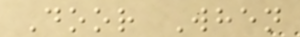Door When
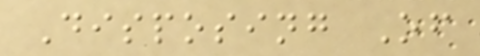Disposing Of
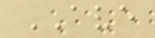AVE
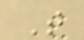T
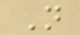N
